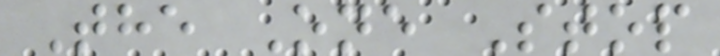The One Stop
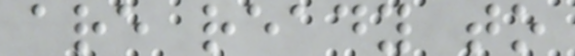are ready to
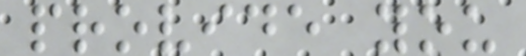provide you
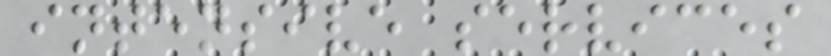intensive services
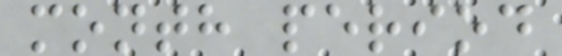month period
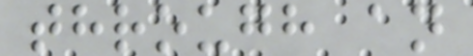through an
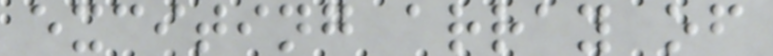exciting array of
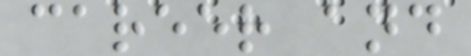career and
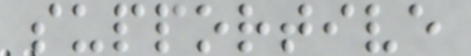supportive
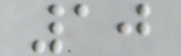10
